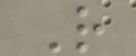R
